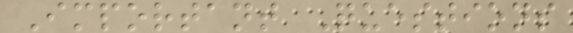Important Questions
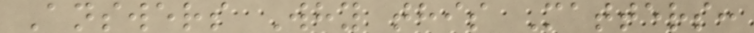Answers Why this Matters:
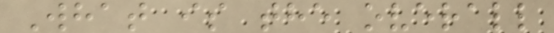What is the overall
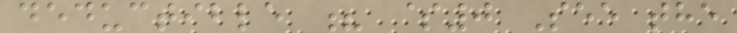deductible ? $0 See the
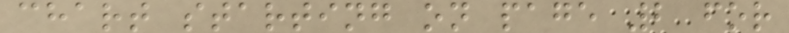chart starting on page 2 for
